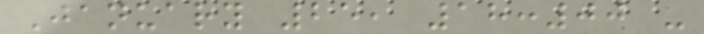January 25, 18:00 -
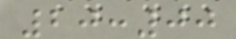20:00
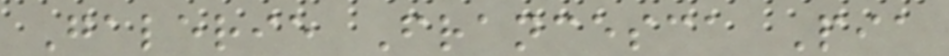Galerie Francesca Pia
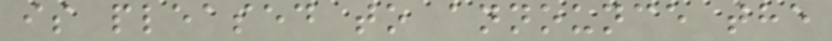is pleased to announce the
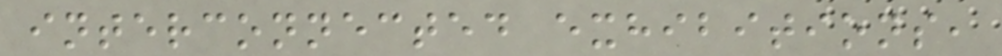interconnected exhibitions,
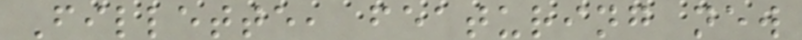Fillette, featuring new
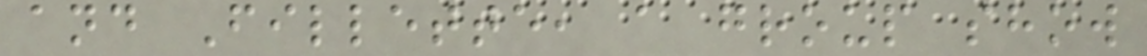and Fillette, a group show
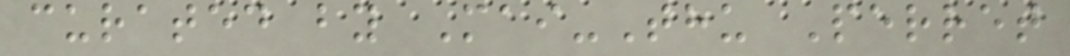curated by Mai-Thu Perret
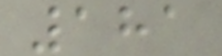181
